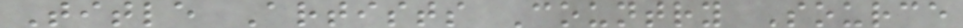Title Artists Country Source
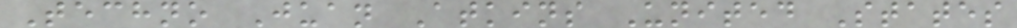Techno Juan Atkins United States
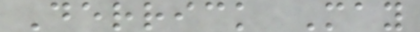Derrick May
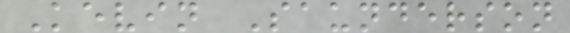Kevin Saunderson
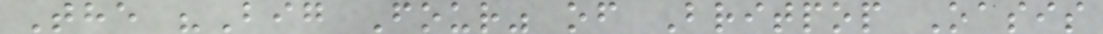The "Big Four" of Britpop Oasis
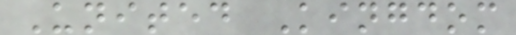United Kingdom
